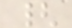{
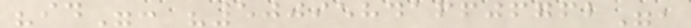"id": "500958416606762",
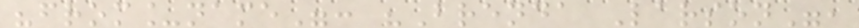"from_name": "Brenda Larson",
